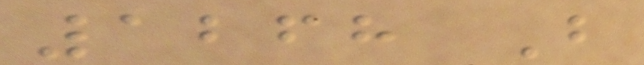1268 B
